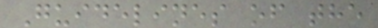Guidelines of the
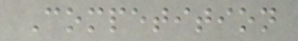Competition
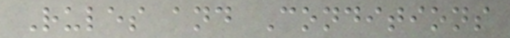Rules and Conditions
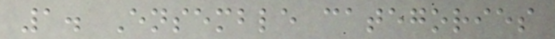1. Ensemble categories
